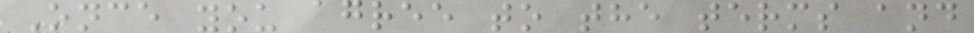Once you agree to the terms and
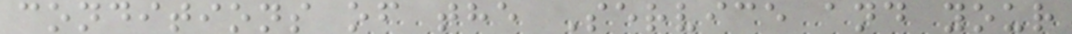conditions of the Service and your
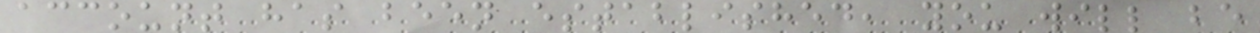account has been established, you will be
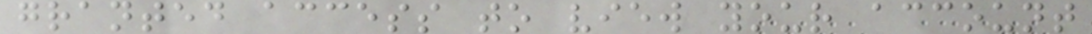granted access to view your account
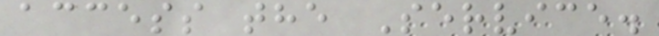access the Service.
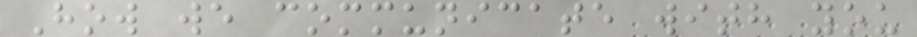How we communicate with you
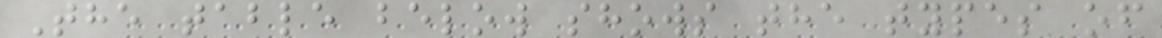The table below shows the types of
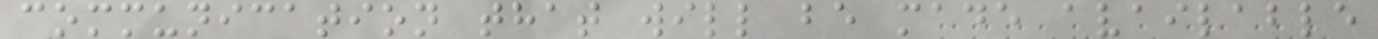communication that will be made available
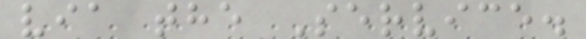via the Service.
